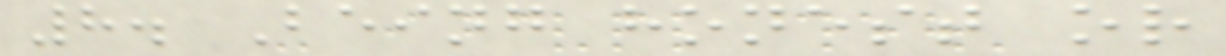8. Being honest or
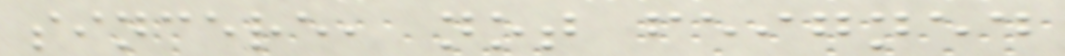sincere, not feigned
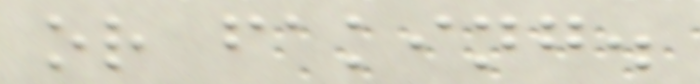or faking.
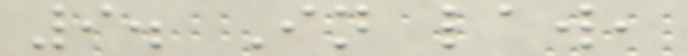9. In law,
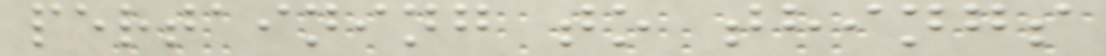pertaining to things
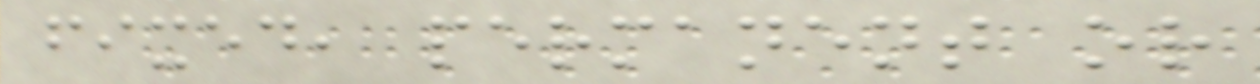fixed, permanent or
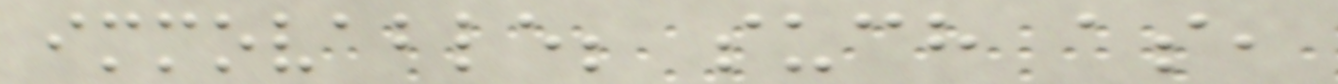immovable; such as,
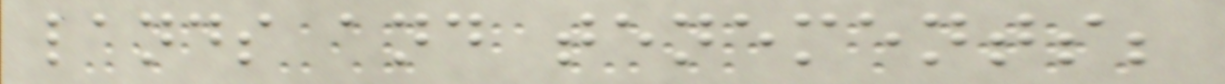lands and tenements;
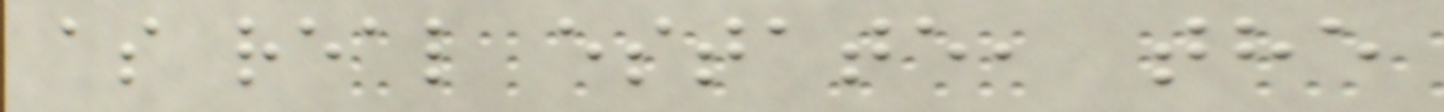as real estate, the
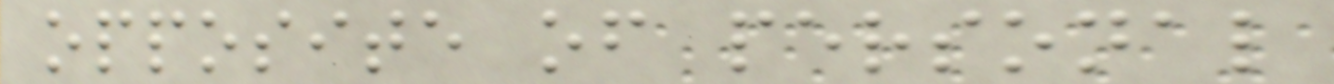opposite of personal
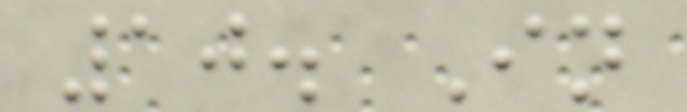10. In
